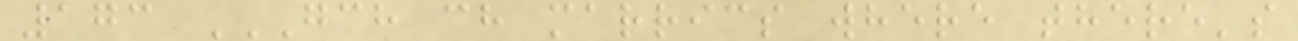173 GCH CH MARRICS WHERE THERE'S
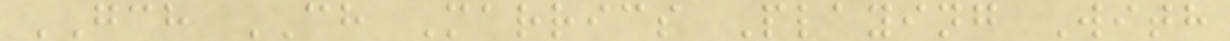GCH CH Marrics Playing With
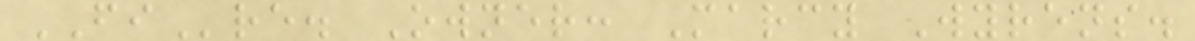FIre. Owner: Marcy Wyrens.
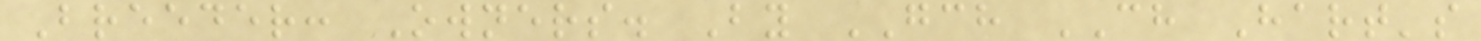Breeder: Owners. By GCH CH Hart's
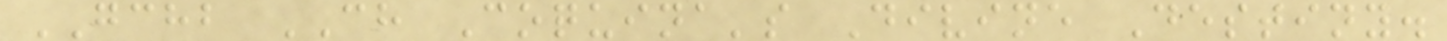GCHB CH Coquina's Divine Destiny.
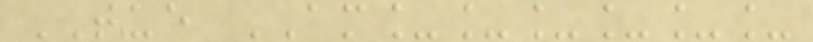TUE AM______
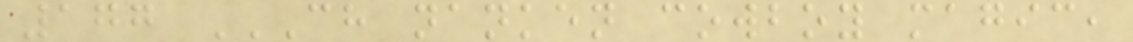177 CH NANKEN COWBOY MAGIC,
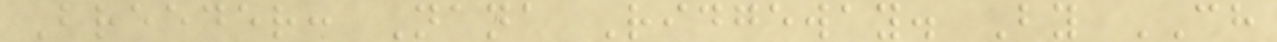Breeder: Nana Ridgeway. By CH
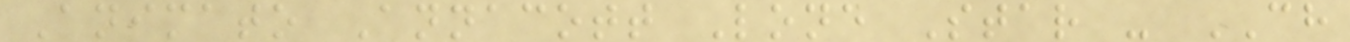Animato Annacott Lone Star - CH
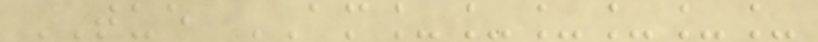TUE AM______
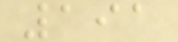191
